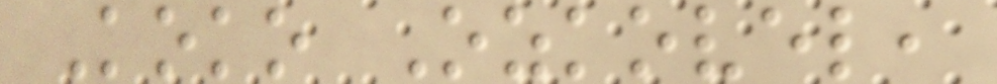Koko Ozkovel,
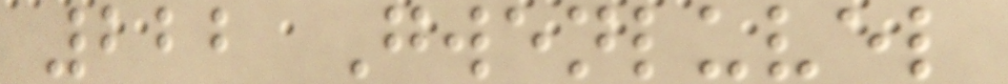222 Gwenluvel
